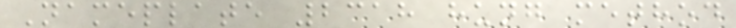Nameplate 2318 hung method
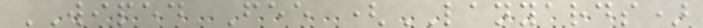WIPED Fee (LANYARDS)
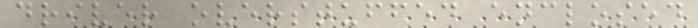driver overstuffed enclosed
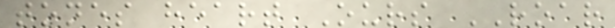tones heart Ours ROAR
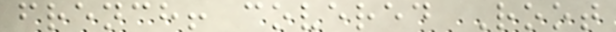french! covered Root
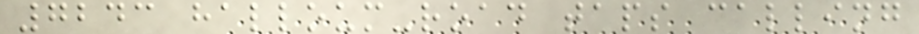7243 halloum-road taps calling
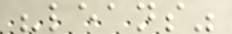"leans"
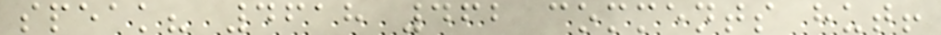speak? 4618 462 comments hut!
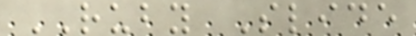RUBY Slide
